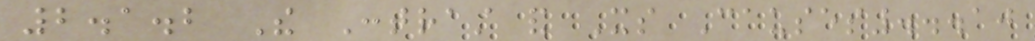2.1.2 The Contrast and Its Causes...10
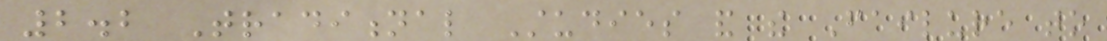2.2 Traditional Studies and the Failure to
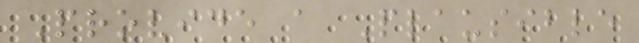Provide a Plausible
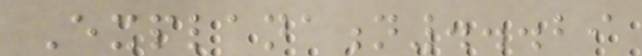Explanation...29
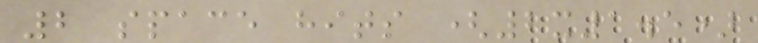2 space hits (2x1.5)
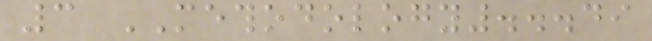3 METHODOLOGY...49
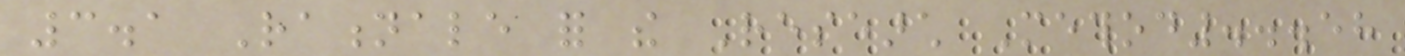3.1 Rationale for the Research Method...58
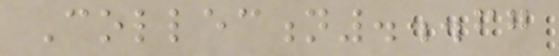Collection...67
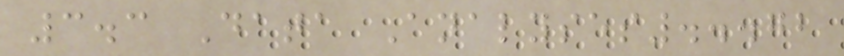3.3 Data Analyses...72
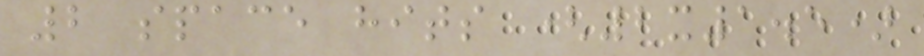2 space hits (2x1.5)
